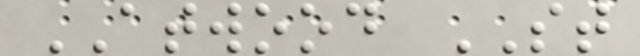ATWOOD ST
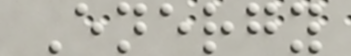Energy
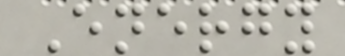Energy
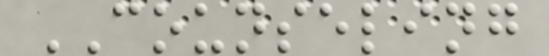COUNSELING
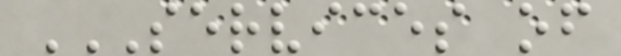SERVICES OF
